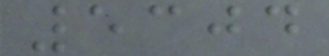5304
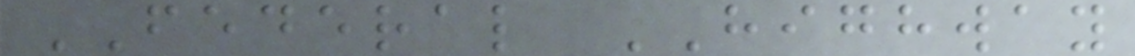FEDERAL HIGHWAY
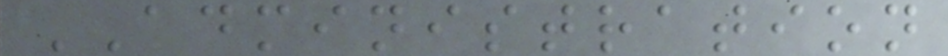ADMINISTRATION
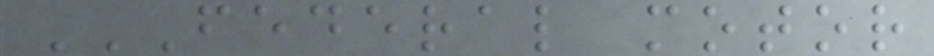FEDERAL MOTOR
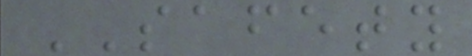SAFETY
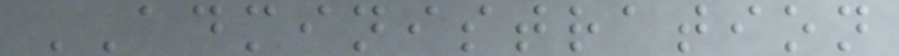ADMINISTRATION
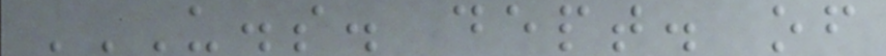U.S. DEPT. OF
